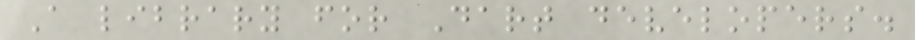A library for Dart developers.
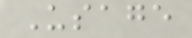Usage
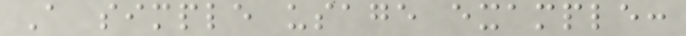A simple usage example:
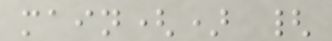main() {
